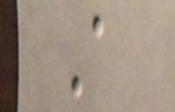A
